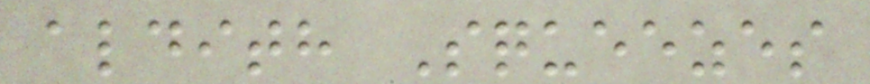aldith Squeezes
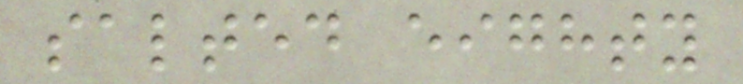salted eighty
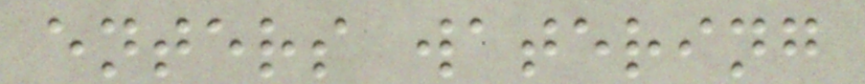enters watering
